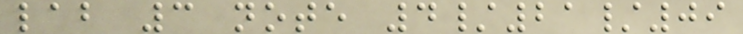lab 3 note 4/21/09
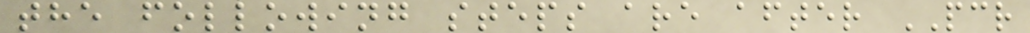the following steps are after PCR
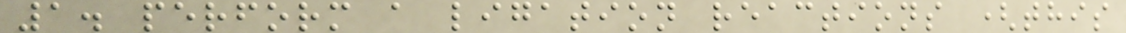1. perform a ligation reactions (this
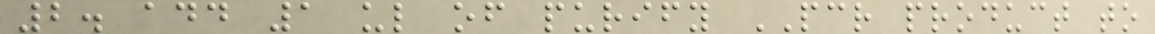2. add 1 ul of purify PCR product to
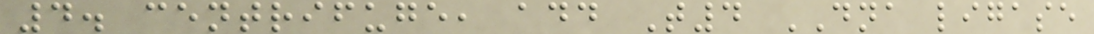4. centrifuge, add T4 DNA ligase
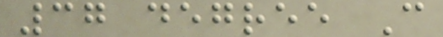37 degree C
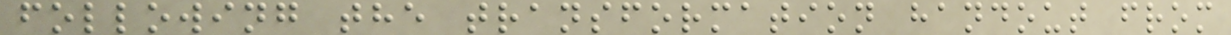following the transformation handout from
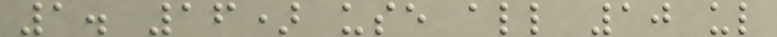1. 16) use all 10 ul
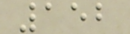152
